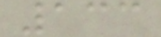133
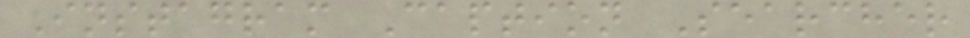Instagram Caption Searcher
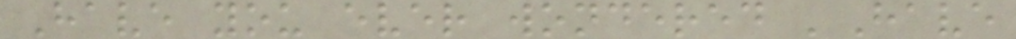Have you ever wondered 'Have
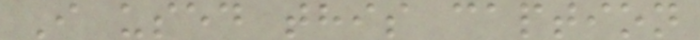I used this caption
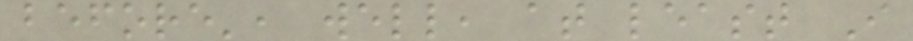before', well, at least I
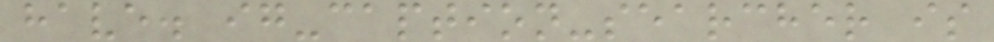have. ig-caption-searcher is
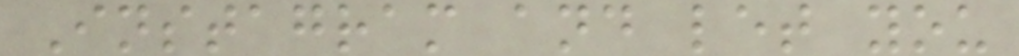Instagram and let you
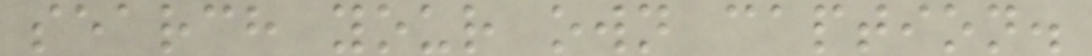search your own caption.
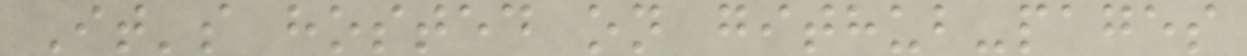It's hosted on github-pages
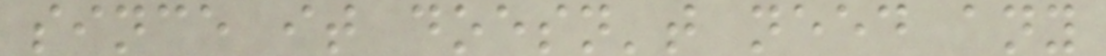since it doesn't need any
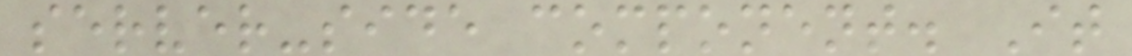server-side component. It
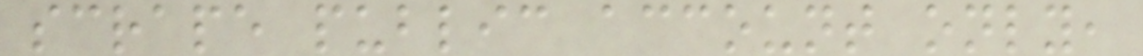scrape public account only,
